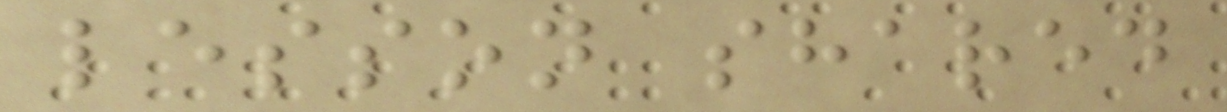lesson shared
